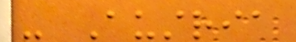- Austria
